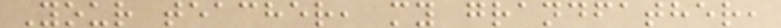Your teacher, my grandfather,
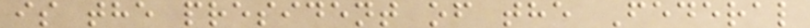is the president of the Federal
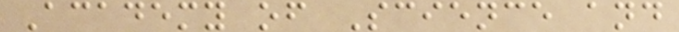Academy of Science and
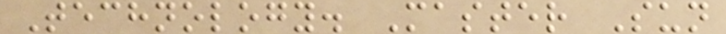Technology. Master Sun
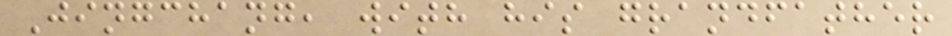Jingchang, with his grandfather
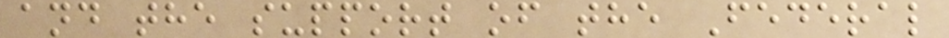and the support of the Federal
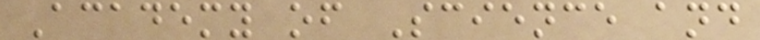Academy of Science and
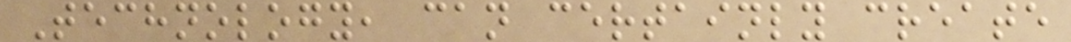Technology, can certainly create
